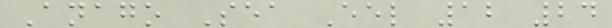Anago Sea Eel 12 24
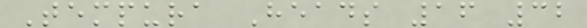Tempura Heads 16 32
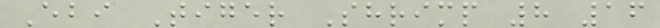Ebi Tiger Shrimp 8 16
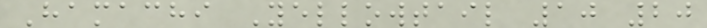Hamachi Yellowtail 10 20
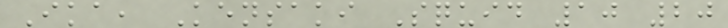Ika, Kensaki Squid 10 20
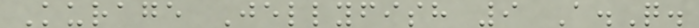Kurage Jellyfish 9 A.Q.
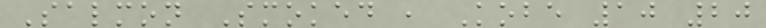Salmon Smoked , Kobe 10 20
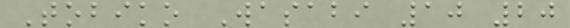Tobiko Wasabi 10 20
